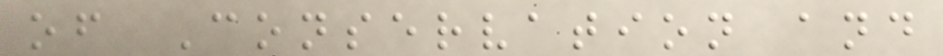of Conservation and
